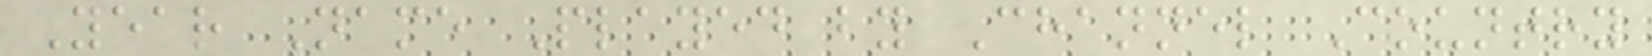Year Name Played by Channel Country
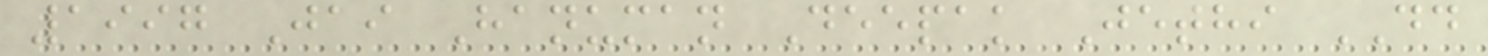1997 Jai Hanuman Deepak Jethi DD
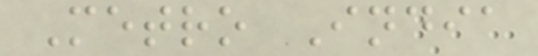Metro India
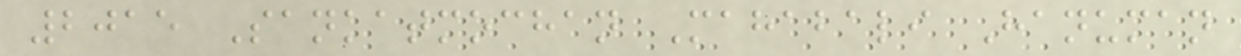2015 Sankatmochan Mahabali Hanuman
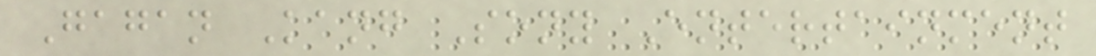Gagan Kang Sony Entertainment
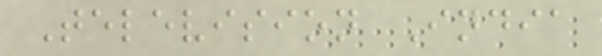Television India
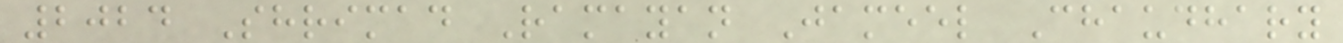2024 Shrimad Ramayan Jameel Chaudhary
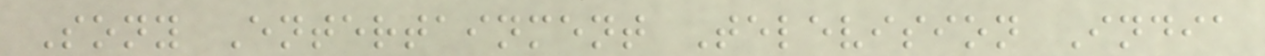Sony Entertainment Television India
